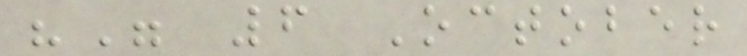"" 6 October
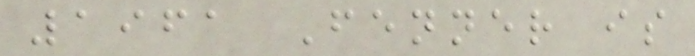1961 Fenner is
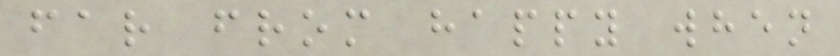far from happy when
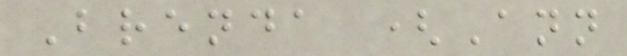Brenda (Ann
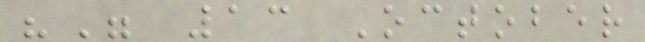"" 13 October
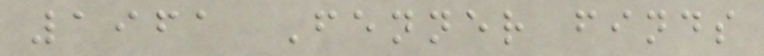1961 Fenner finds
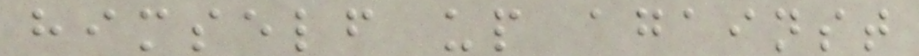himself up against
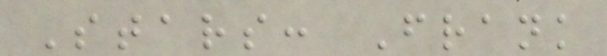Stars: Frank
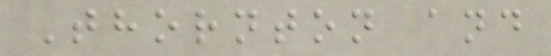Thornton and
